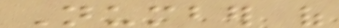Number of
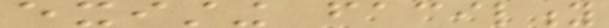existing facility
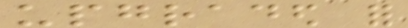upgraded for
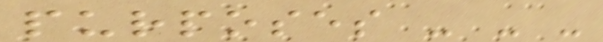purposes - - -
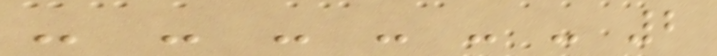- - - - - - 2
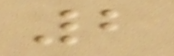2
